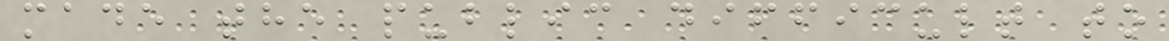made the public difficult to
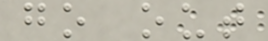go out
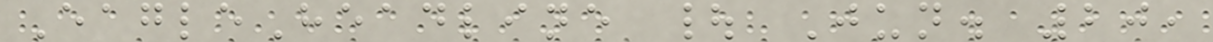EagleHeadline | Jun. 20,
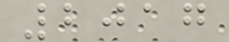2017
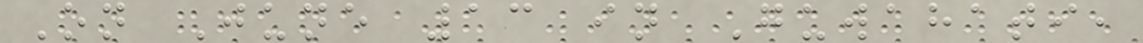On June 13 in Guwahati,
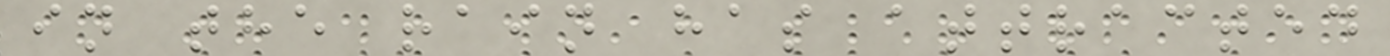in the rain has attracted
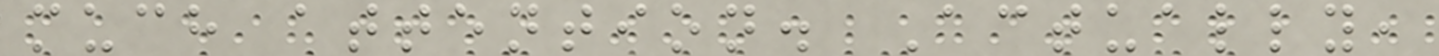much attention. Actually,
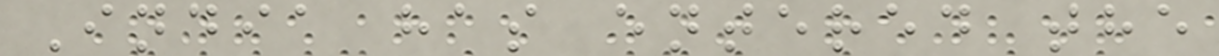India has entered the
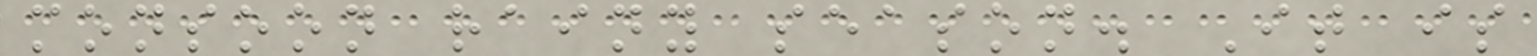monsoon rainy season. It is
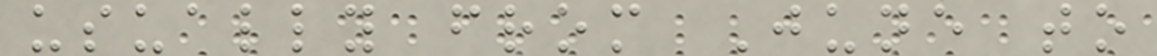usually from June to
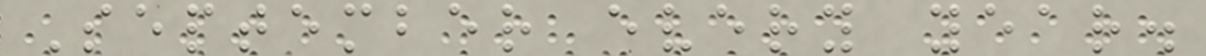September every year.
